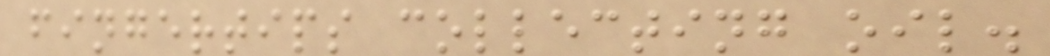fingertips collecting oil.
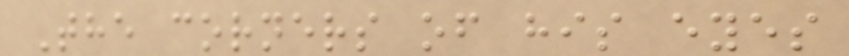The corners of his eyes
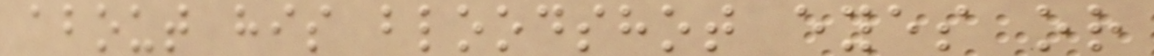about his bloodshot eyes or
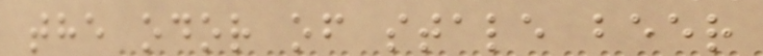the odor of stale beer
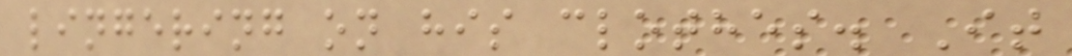lingering on his clothes. It
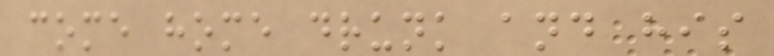come home drunk and his
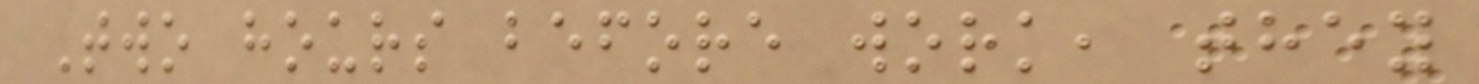Two hours before work, they
